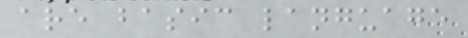are basic language
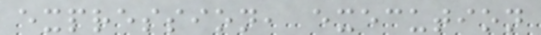expression, execution
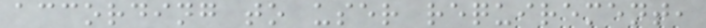according to user requirement,
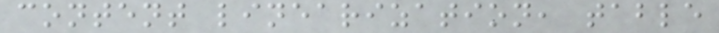content linearization, table
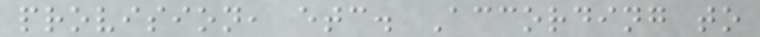provision, etc. According to
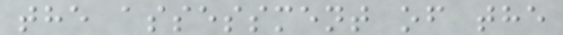the assessment of the
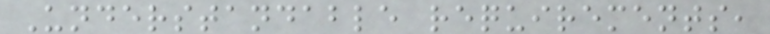Understandable requirements,
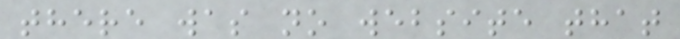there was no website that
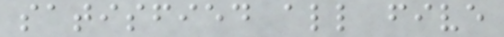satisfied all five
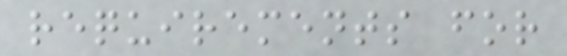requirements for
